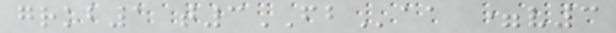grkb1 t3FBaa =v3
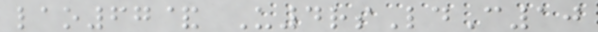lao67& U4rsLdC10
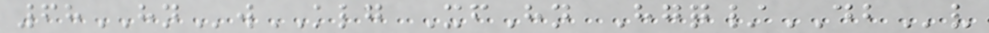68HNwKLG XfHn Hgq/DBv
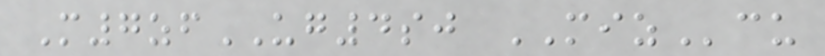M7zfUG4sj MIZcu
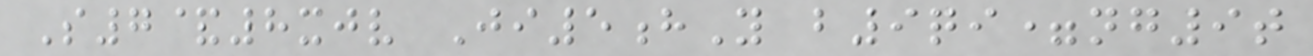S7&8xjv Ji5hY b9qi=ng9t
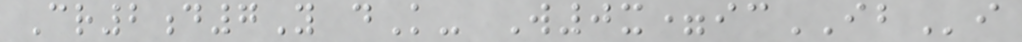Cr2d7Y dK- W0x=icIBi
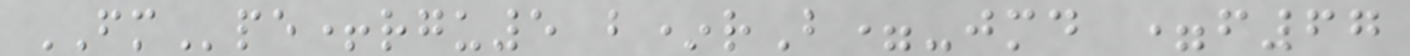FMpe+rgu5 b*rB=-jmd =f67
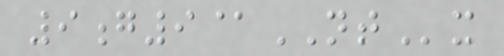9g9@NTx
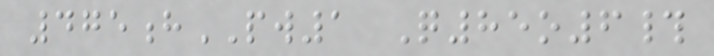475hPW1 Q85o6#
